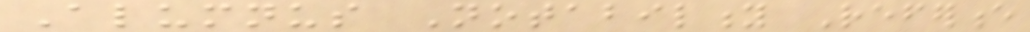Alumnus Notability Reference
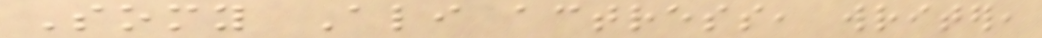Somy Ali actress, writer,
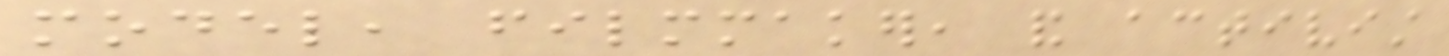model, filmmaker, and activist
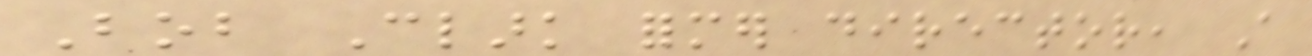Bob Clark former director, A
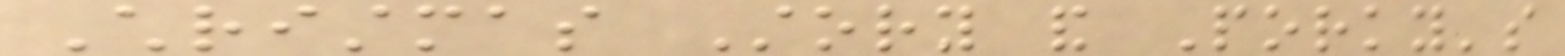Christmas Story and Porky's
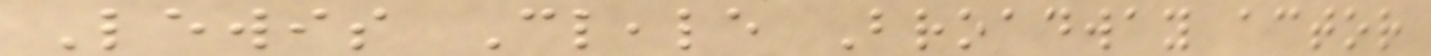Lewis Cleale Broadway actor
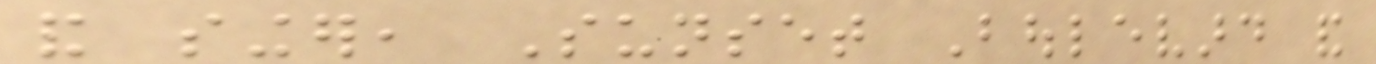and singer, Sunset Boulevard and
